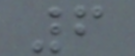6
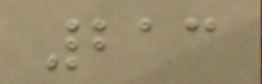213
